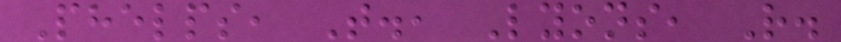Phelps, T., Lyons, R.
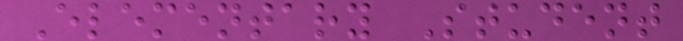Elementary Student
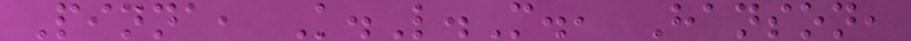Pinna, K.L.M., Hanson,
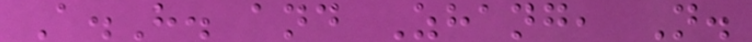A.H. and Zhang, N.
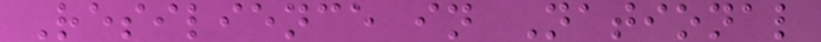Resilience in National
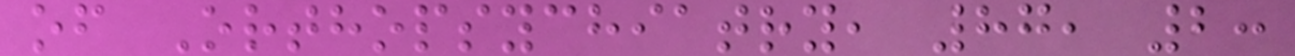of Orthopsychiatry, 87, 2:
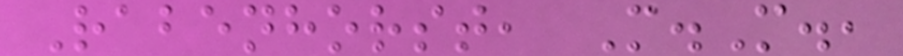Rabenhorst, M.M.,
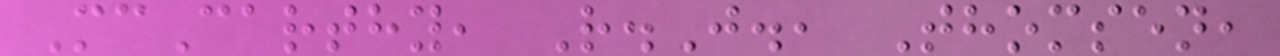McCarthy, R.J., Thomsen,
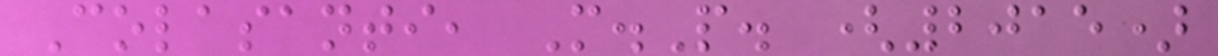Colasanti, M.P. (2015)
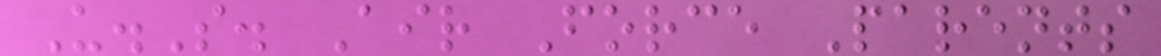U.S. Air Force Parents
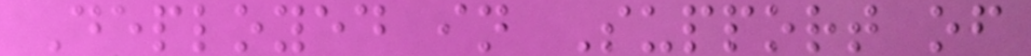Deployed in Support of
